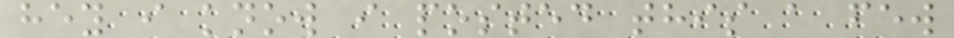hey i know i posted this a few
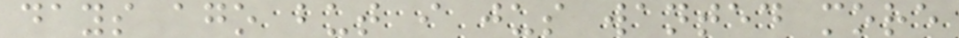days ago but i jus wanted more
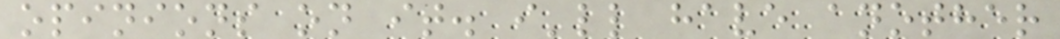opinions on it. i'll have another
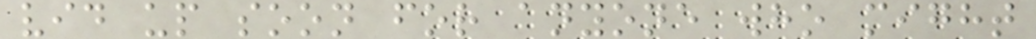vid up soon for anyone who might
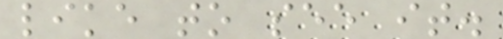like to see it.
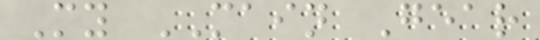My MAIN Gear
